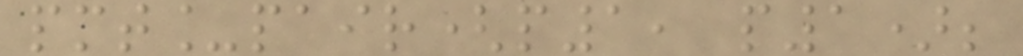pmt_pair(p1, p1);
